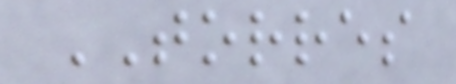TORRES
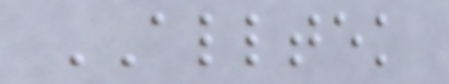ALLTEK
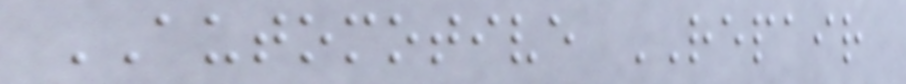AUTOMOTIVE REPAIR
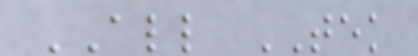ALL TEK
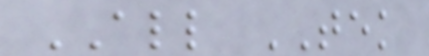ALL TEK
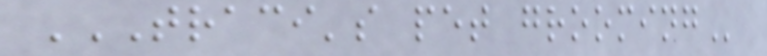TRACI'S PET GROOMING
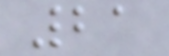21
